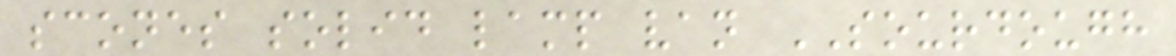scones solid lamp van SOURDOUGH
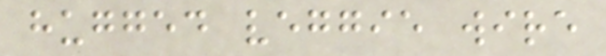hugged veggie wire
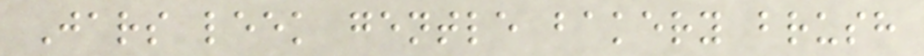Jars leek gentle bakery brush
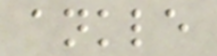ankle
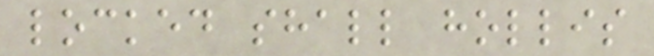locked shall hollis
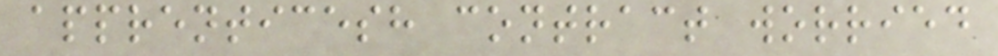apprenticesh contract worried
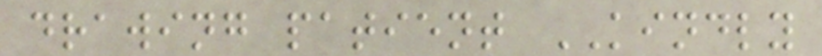drawing patient KINDLY
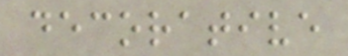decorative
